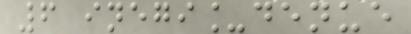6 inegi_denue
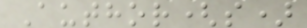Author(s)
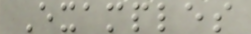Examples
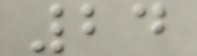24
